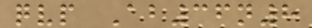qvp Ab36n8
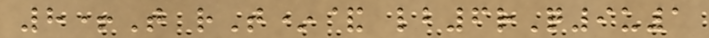8+T rT*& lb6rQ9u1
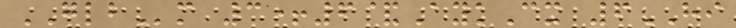GLBm 3+6&AykCx 6HI
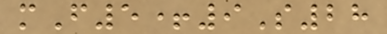mF5+9S28
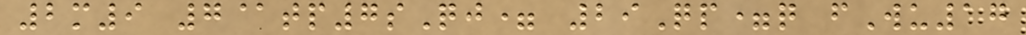2m9 7@tp7sQj= 29Qp=q fWu17
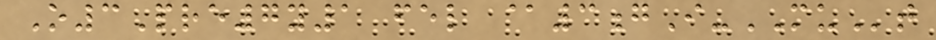O3Pre7y1 fel @3gI-MUt
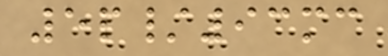5p/93mc
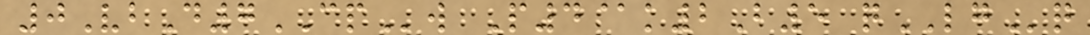0VbD7CPw P4@k2B5 qLGq
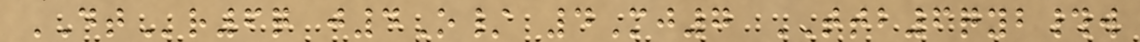DTr6q j4O/ 4Mj7 TTB6qyb#w
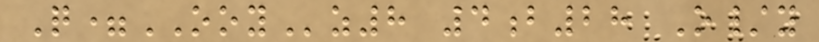Q=OOYz8 4b28 O/y
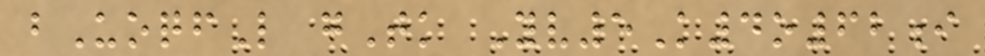bUoqfL gTk Yv5K4o62i
